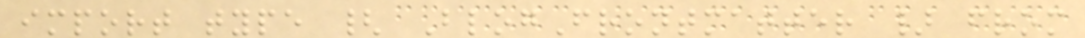import type { BlogFrontmatter } from
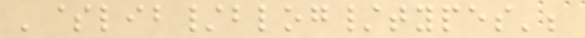'$lib/blog/types';
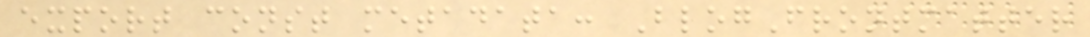export const metadata: BlogFrontmatter
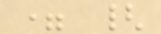= {
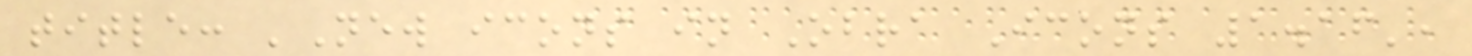title: 'New icons in Obra Icons 1.16',
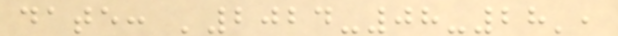date: '2024-08-28',
